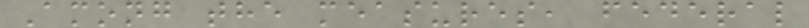Among the measures, federal
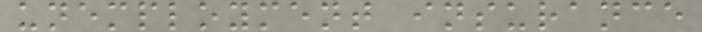unemployment insurance
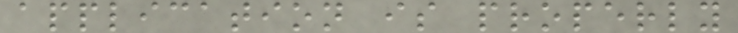application is properly
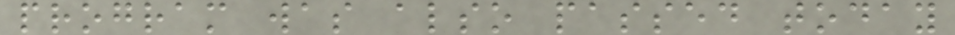program was also passed today
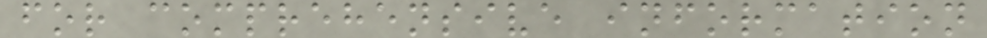for comprehensive information
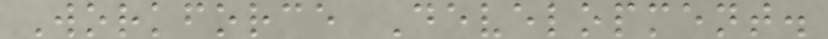Workforce Development.
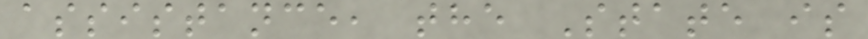assistance, the State is
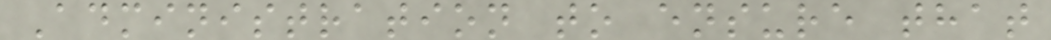Administration to ensure that
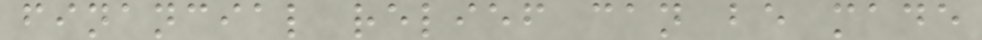financial relief can be made
